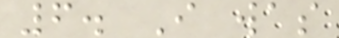6. I was
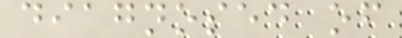diagnosed of
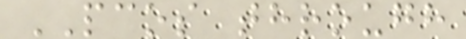PCOS through
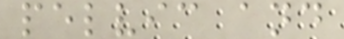pelvic and
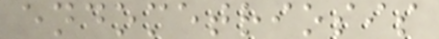endometriosis
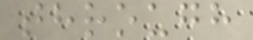through
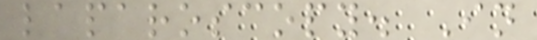laparoscopy. In
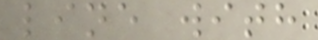line with
